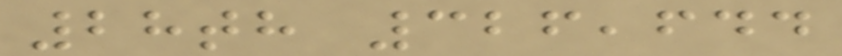28th 326,644
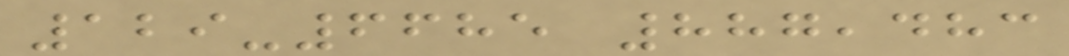129-6685 887,483
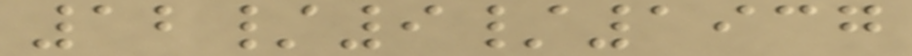12/9/1937
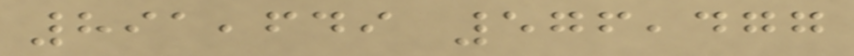891,649 576,477
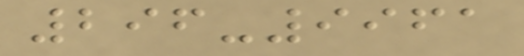296-9961
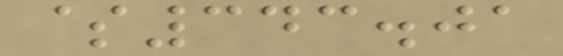$343.01
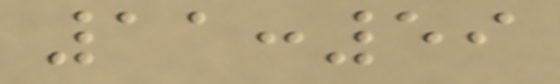11:59
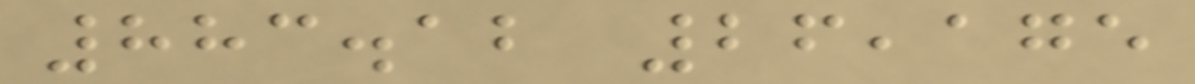883.12 26,175
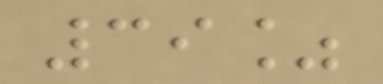39%
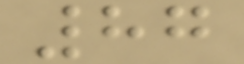87
